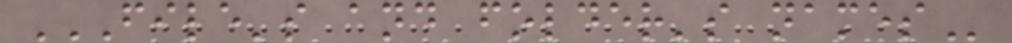FILE'S AND FOLDER'S NAMES
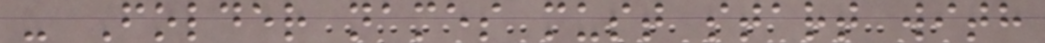- Folder names must start with
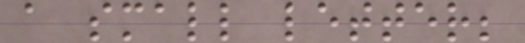a small letter;
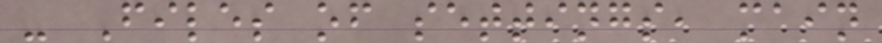- Files of settings, main
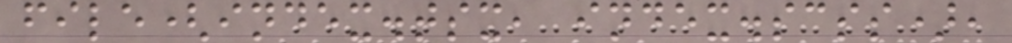file(index.tsx, index.scss),
